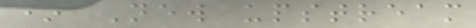* New upstream
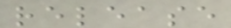release
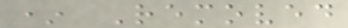* Removed
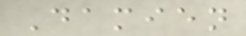Damien
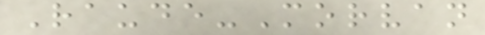Raude-Morvan
